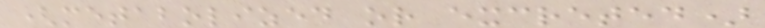(metabolized or excreted)
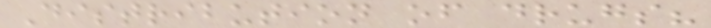Distribution of drugs?
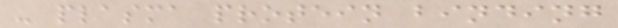- plasma protein binding
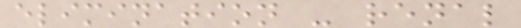elimination - renal
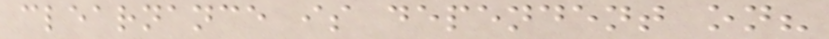clearnance is dependent on?
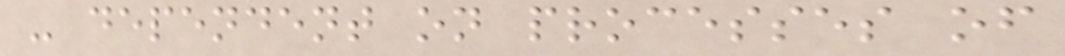- dependent on processes of
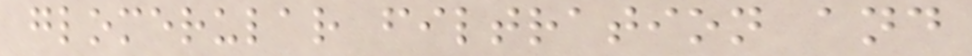glomerular filtration and
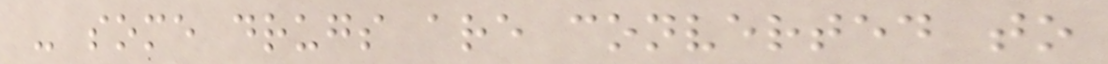- some drugs are converted to
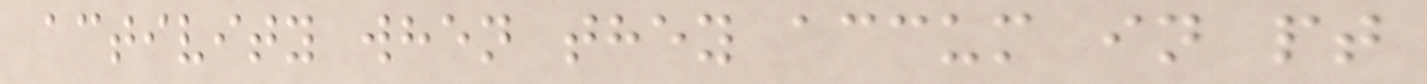activity when they accum in pt
